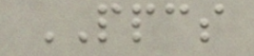PPCS
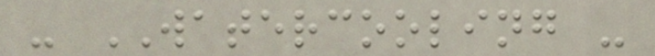- WATERCOOLING -
